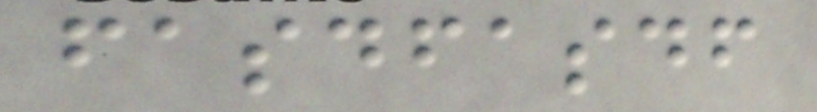fasdfasdf
